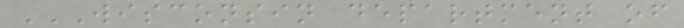WISCONSIN DEPARTMENT OF
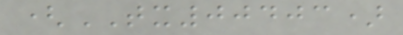(TX00403)
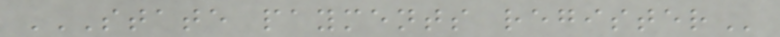STATE PAYMENTS REGISTER
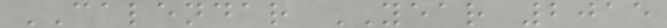CALENDAR YEAR 2015
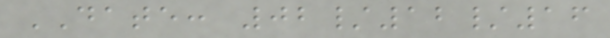DATE: 02/12/16
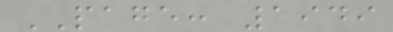PAGE: 1949
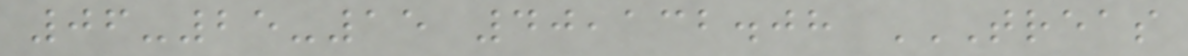06-25-15 40,132.08 TREAS
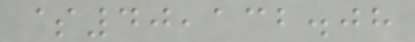$40,132.08
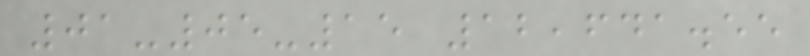01-05-15 12,641.55
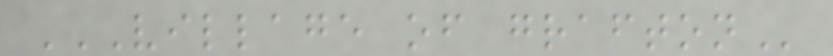VILLAGE OF GRAFTON
